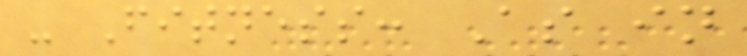- Fitness: As in
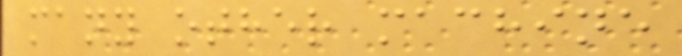many other machine
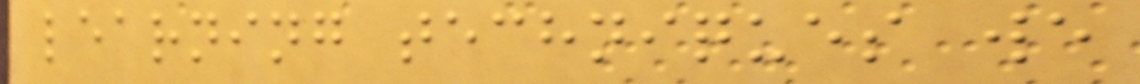learning techniques we
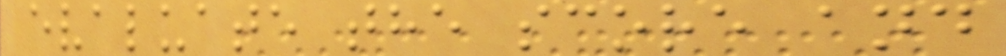evaluate the score and
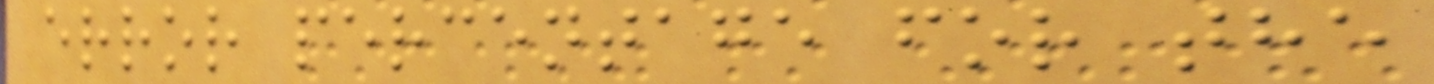error percentage for the
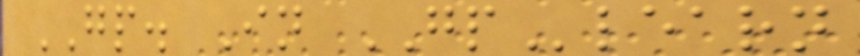GP. In GPlearn
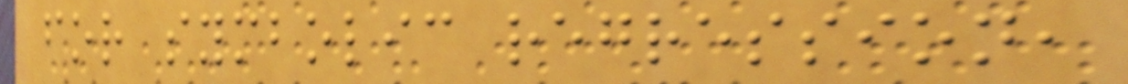for symbolic regression,
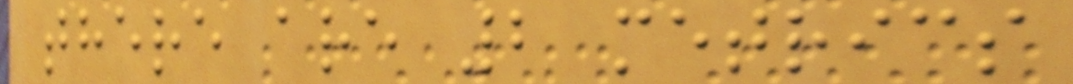there are 2 metrics
